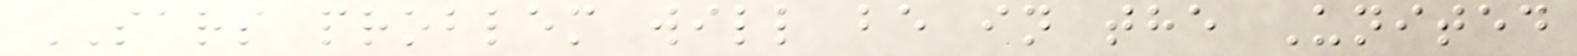SARS problem will be in the United
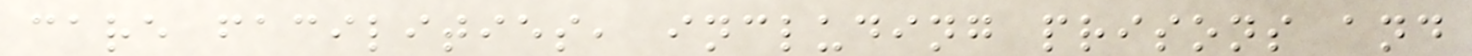care facilities, including prisons and
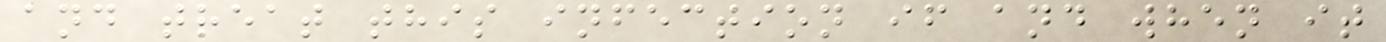and treat this infection if and when it
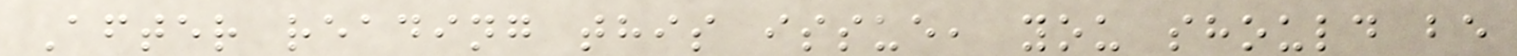After reading this issue, you should be
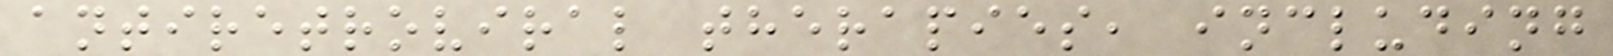antiretroviral therapies, including
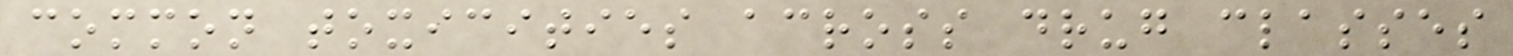common toxicities across drug classes
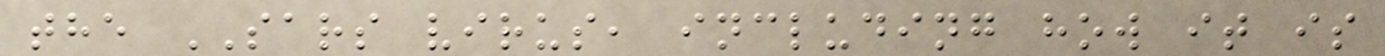the SARS virus, including how it is
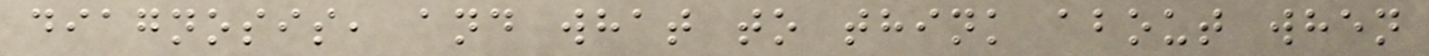diagnosis, and what to think about when
